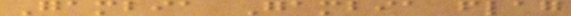Gambia Gambia flag
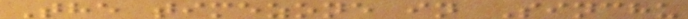The timezone in Sinchu
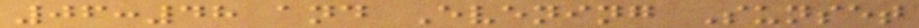06:48 and Evening Sunset
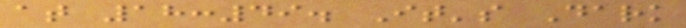at 18:49. It's Dark
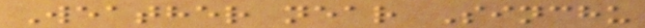Weather near Sinchu
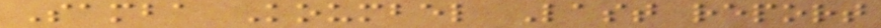Samba Koumbel Last report
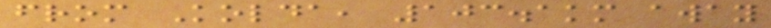from Kolda, 103.1km away
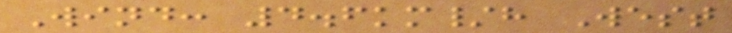Wind: 4.6km/h West
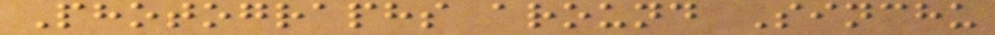Photographs around Sinchu
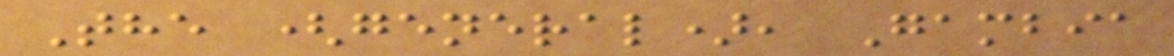The (general), Gambia
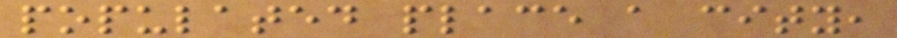populated place a city,
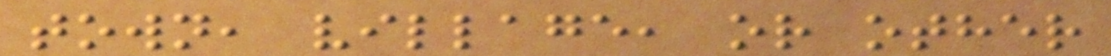town, village, or other
